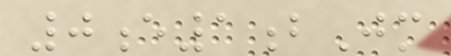0e1bJm
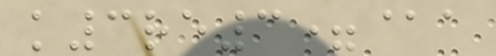k3re3=@a
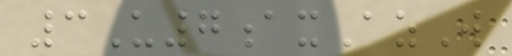3U7axAzW
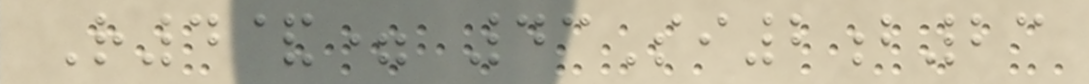R4&= 43Si2b23
